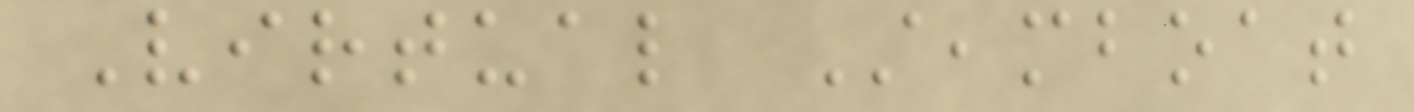Virtual Steamboat
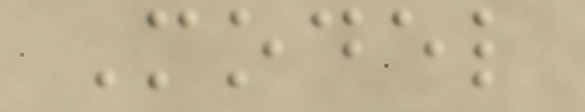Model
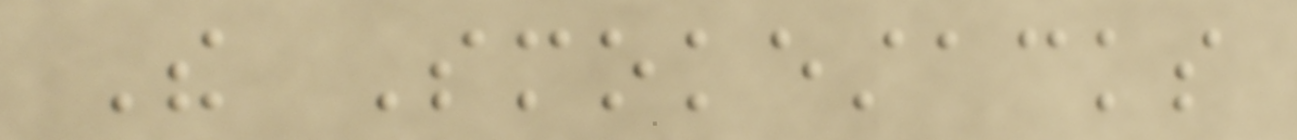The Smokestacks
